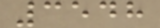3548
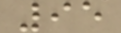95
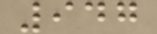947
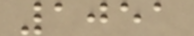1051
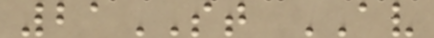21ST AV
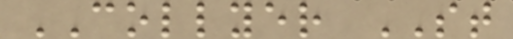COLLYER ST
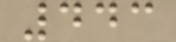443
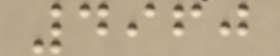4960
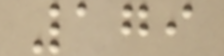179
